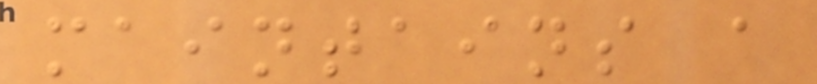maintains a
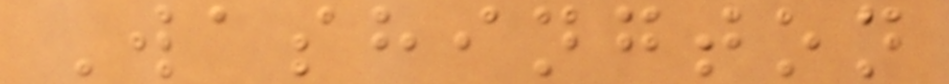Washington
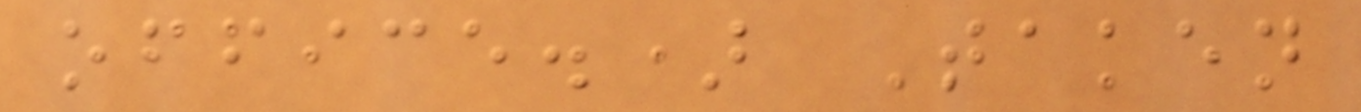office.) Taken
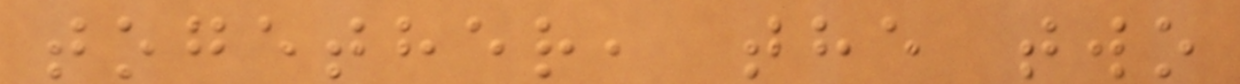together, the two
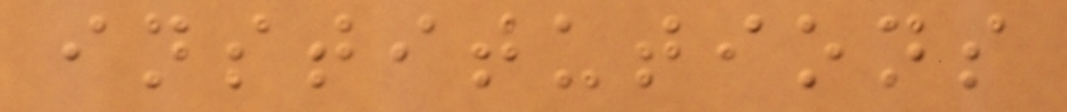institutions
